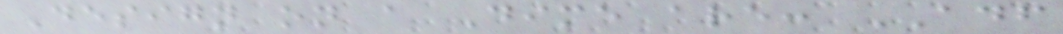Design on a Dime are: ADF
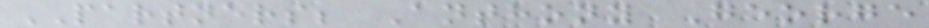PARTNERS; Anthony George
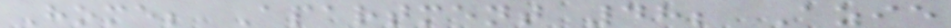Home; Apartment 48; Azie
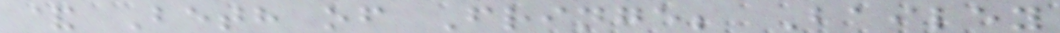& Beth of Fringe; Bailey
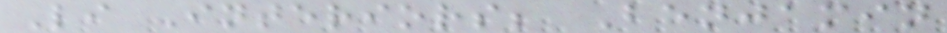Li Interiors; Benjamin
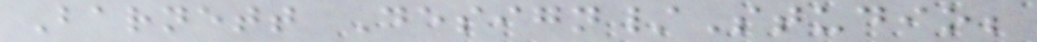Barnett Design/Studio;
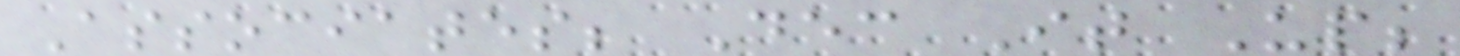Associates; Dec It Up;
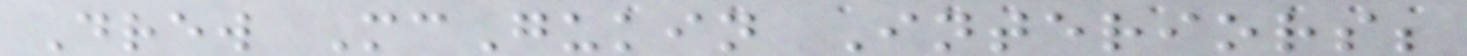Drew McGukin Interiors;
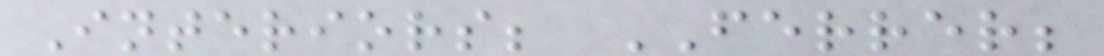Interiors; FERRER;
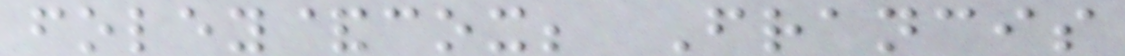foley&cox; Francis
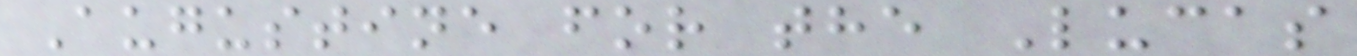Augustine for the Lucas
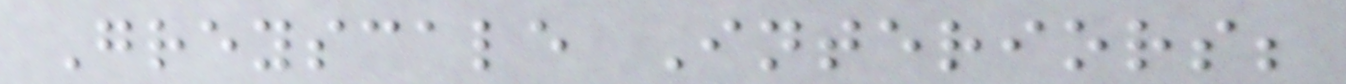Greyscale Interiors;
